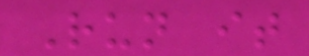Run it
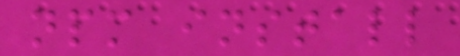npm install
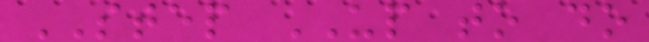STEP UP to do
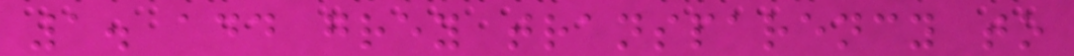1. add grey transparency to
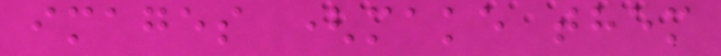images (make them
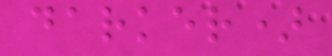darker)
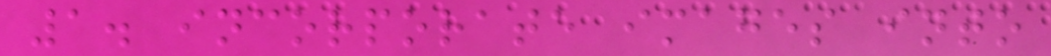1. incorporate images into
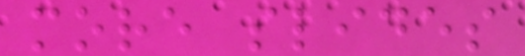more slides
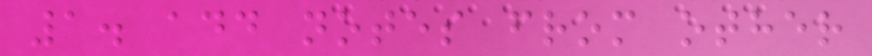1. add notes from other
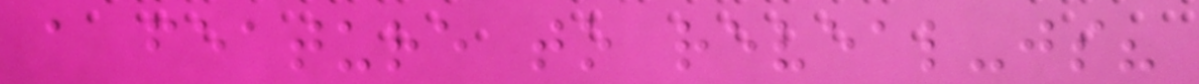a feature to reveal-js?
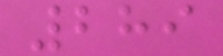289
